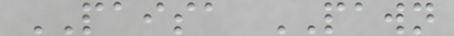PAISA PAWN
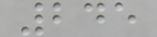245
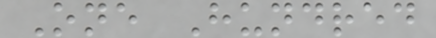One Hundred
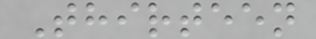Thirteen
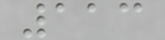113
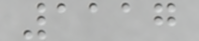1117
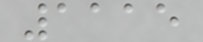1115
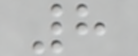8
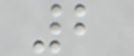2
